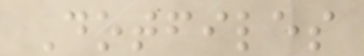Dotfiles
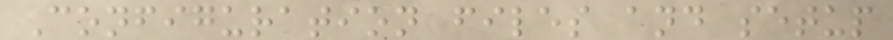Configuration files and setup
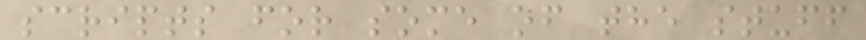scripts for some of the stuff
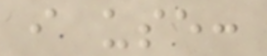i use:
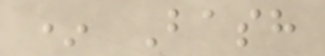* Bash
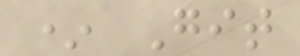* Git
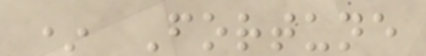* Fortune
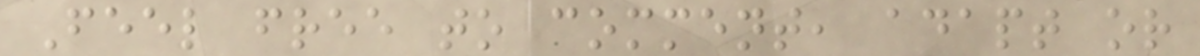Feel free to comment, adapt or
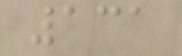131
